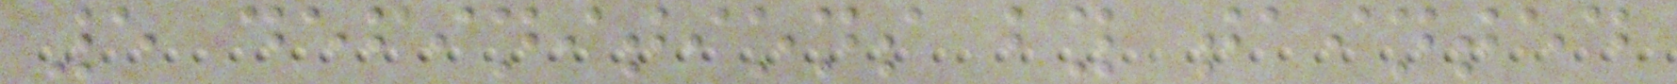5 definitions by tainted
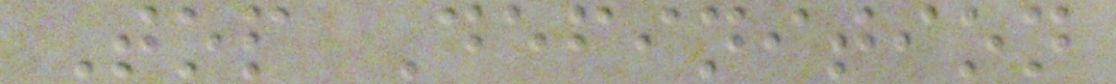Top Definition
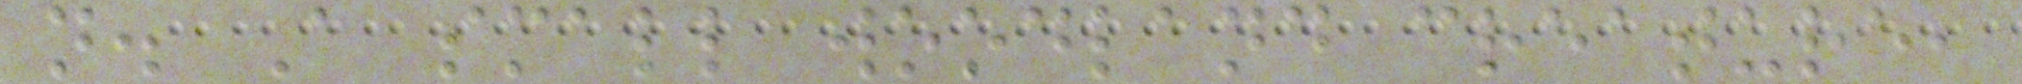n. A small woodland creature,
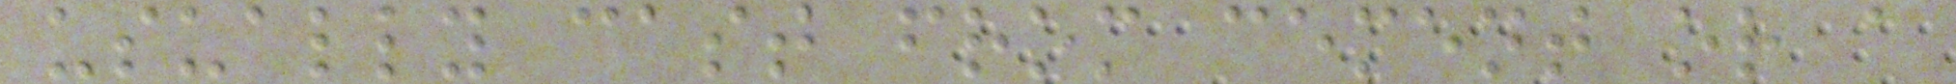usually cast from cement or a
